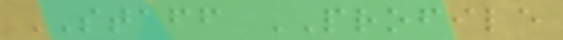STAFF PROFILE
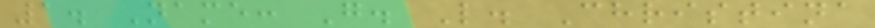1. Name: G. L. Christina
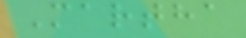Martha
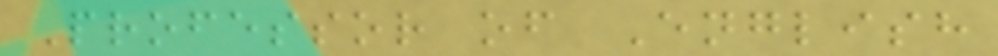Professor of English
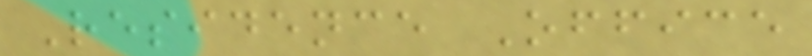Residence Office
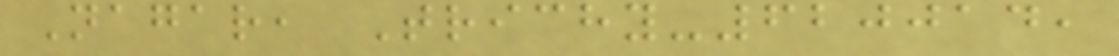Nagar, Trichy-620014,
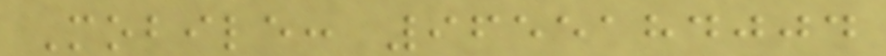Mobile: 9655184004
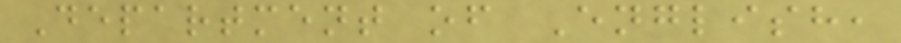Department of English,
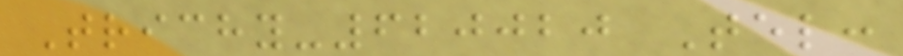Trichy-620020 Tel:
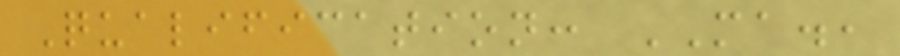Qualification: MA.,
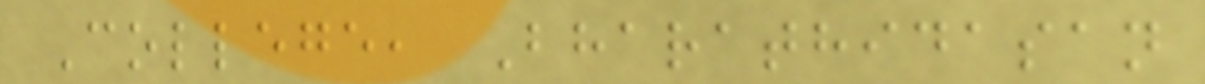College, Bharathidasan
